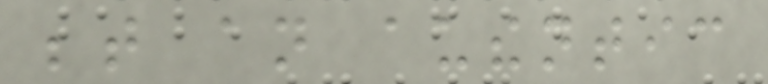between an authentic
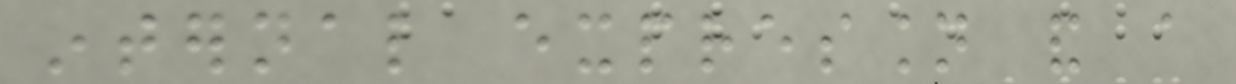internal expression and a
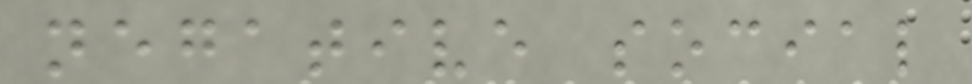negative social
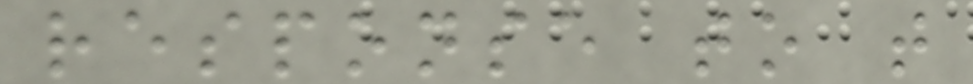response to that
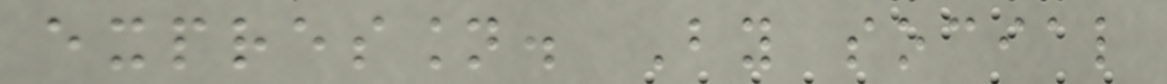expression. By social
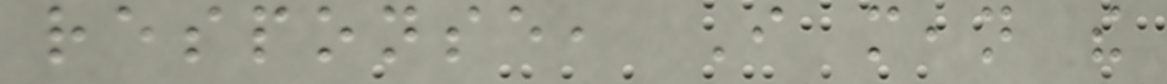response, I mean the
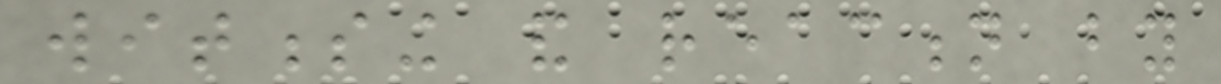witnessing and reaction by
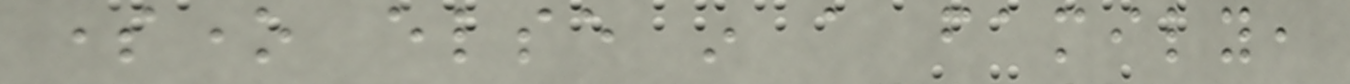someone else in a family,
